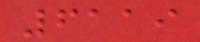6119
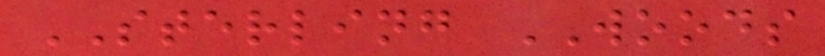STERLING WOODS
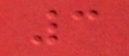3
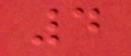4
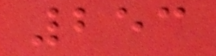253
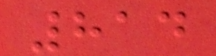814
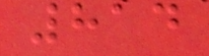814
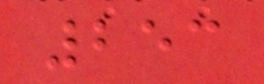253
